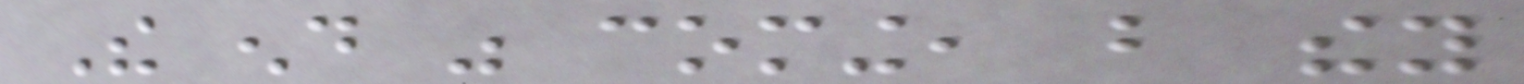The end was coming, but they
